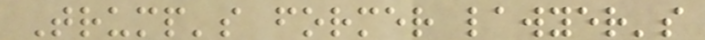Trump's former lawyer's
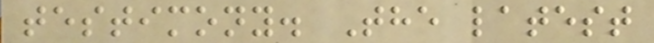testimony. The latest
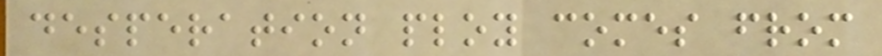desperation ploy comes from
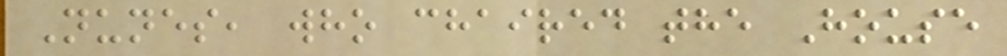Nunes, who chaired the House
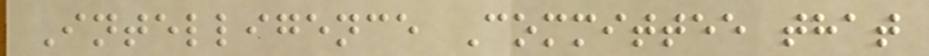Intelligence Committee that
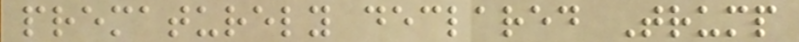prematurely declared Trump
